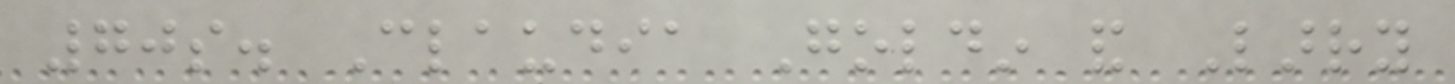70s. Claudia Goldin and Larry
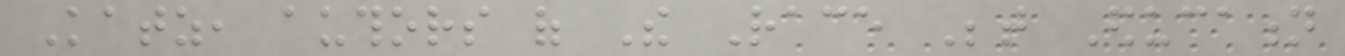Katz, authors of The Race Between Education
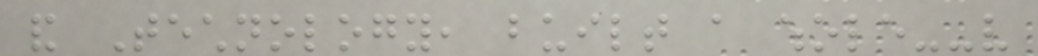and Technology, built a whole--very
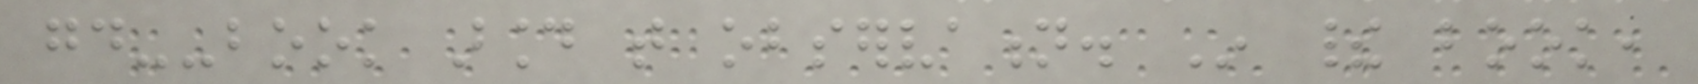good--book around that observation. In their book,
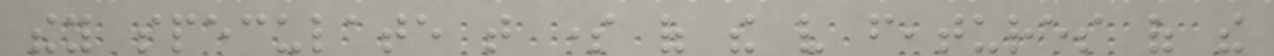they speculate that some of the very features of the
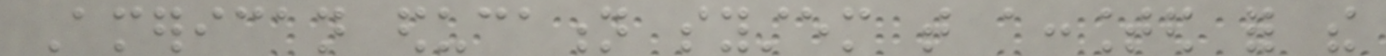American education system that accounted for the
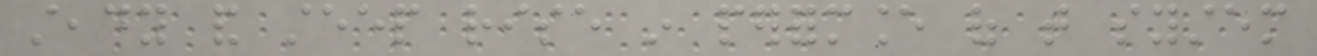steady and steep rise in performance of that system
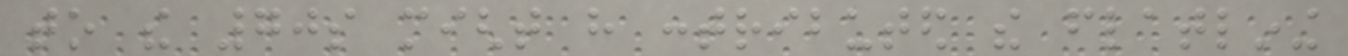to the 70s might have contributed the flatlining
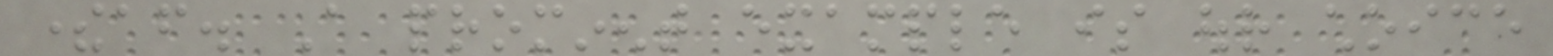thereafter. A prominent example is our choice
